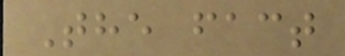The fact
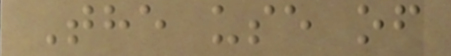The use of
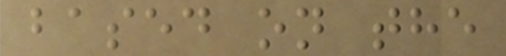based on the
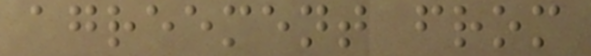agreement from
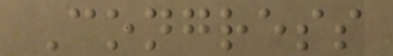Congress
